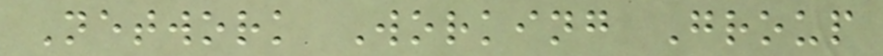Network Working Group
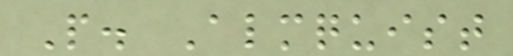P. Almquist
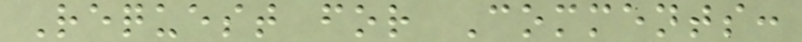Request for Comments:
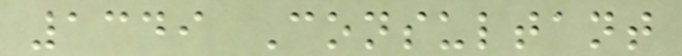1349 Consultant
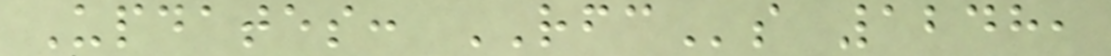Updates: RFCs 1248,
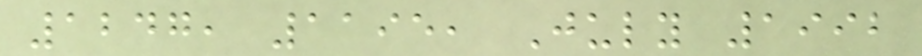1247, 1195, July 1992
